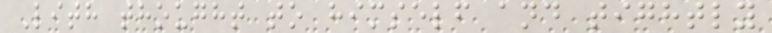Lith thought to himself and tightly
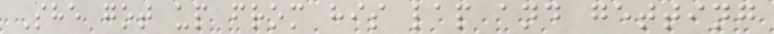She got up from his lap and getting
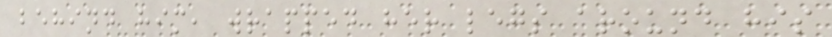behind him, wrapped her legs around his
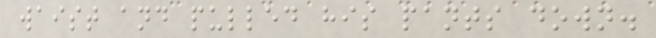waist and pulled his pants down.
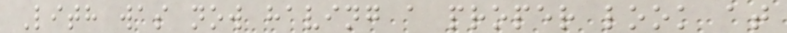Lith was now having a proper look at
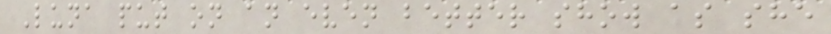Luna put on an even better show as she
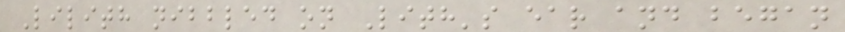Lilith nibbled on Lith's ear and began
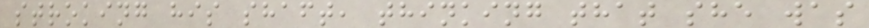stroking his shaft, thinking that she was
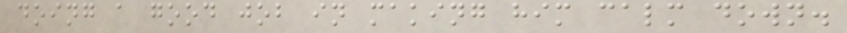doing a good job in making him calm down.
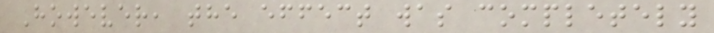However, the effect was completely
